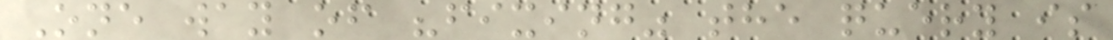One way of "fixing" the query is
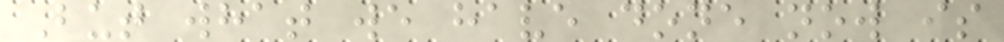But what we have done now is
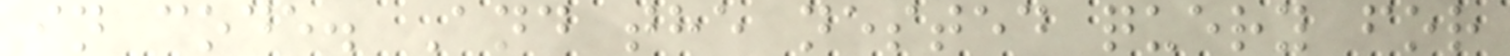in code. And the nested query for
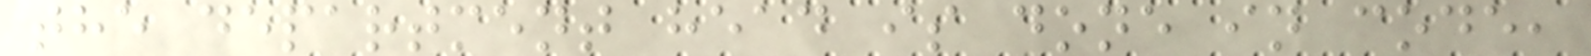the department head is done in code,
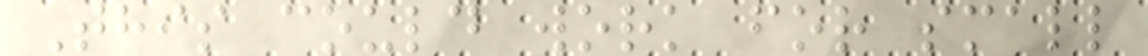This could work for small
